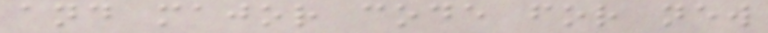and major code for new
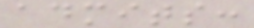admits:
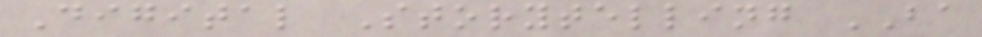Digital Storytelling BA
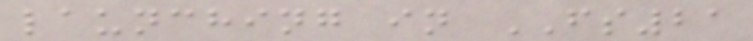launching in FS21
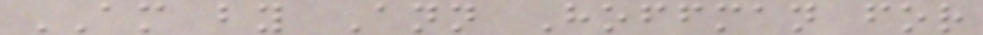AM by Ann Hoffman for
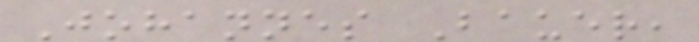Johannes Bauer,
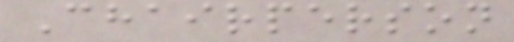Chairperson
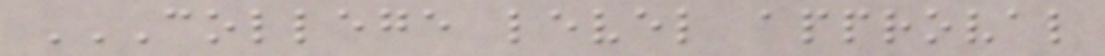COLLEGE LEVEL APPROVAL
